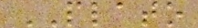PLATO
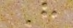H
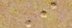I
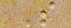S
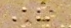O
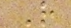R
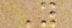Y
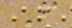F
